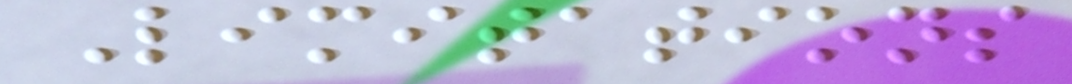Limitations
